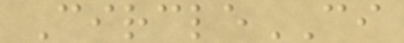CircleCI
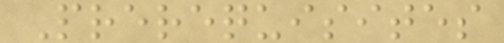Prerequisites
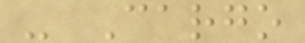- Cargo
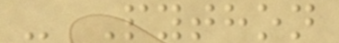- Python
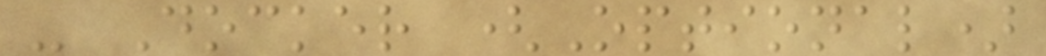- Docker (Optional)
